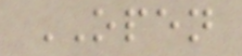OPEN
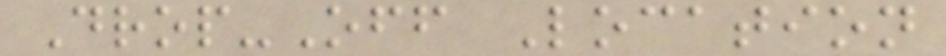Drop-Off Location
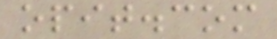opit.com
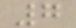7
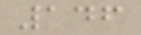146
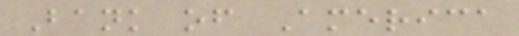Bank of America
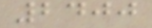2400
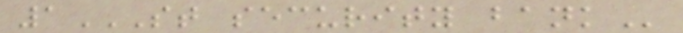1ST SECURITY BANK
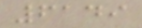6149
